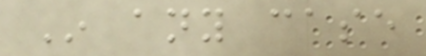In any case
